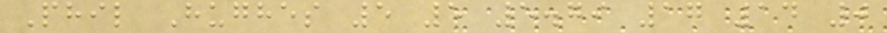Phil Hughes 5 5 5.79 17 14 0
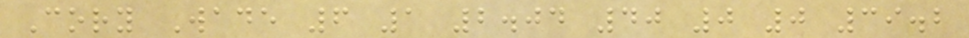Cory Wade 6 1 2.04 40 0 0 39.2
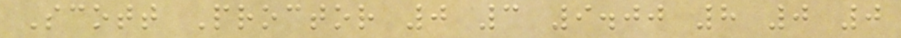Scott Proctor 0 3 9.00 8 0 0
